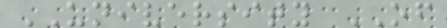UNIVERSITY OF
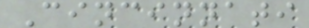Cincinnati
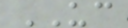UC
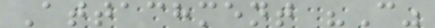Attachment "C"
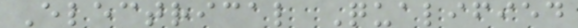Electrical Qualified
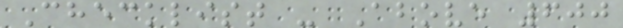Checklist - Above 600
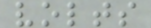volts
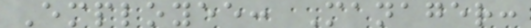Employee: Manager:
